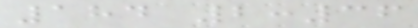184 2:36
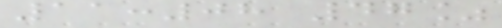11:08 47%
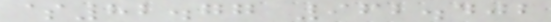$82.77 962.402
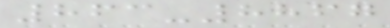863-8867
